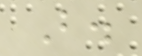B.
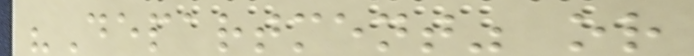"Department" or
